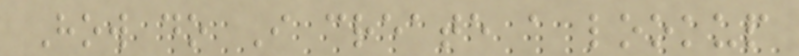How do I create a lookup
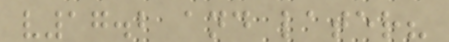v17.2 and later?
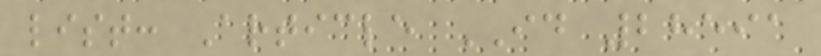list: Article ID 28591
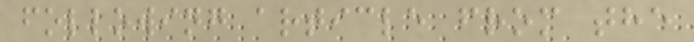following article from the
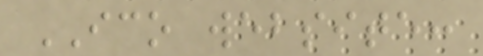ICO website:
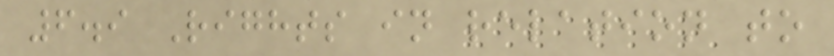6.9 Rights in relation to
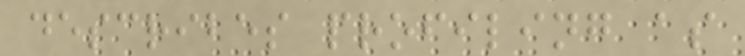describes profiling as
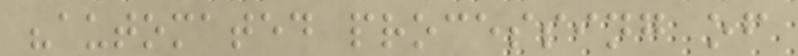"automated processing of
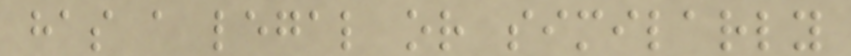has a legal or similarly
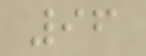96
